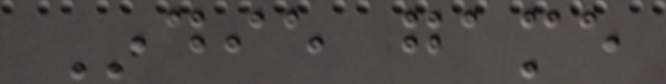Indie game
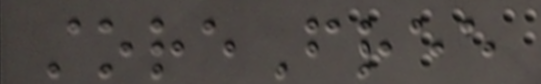storeFree
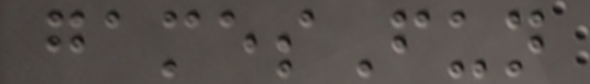gamesFun
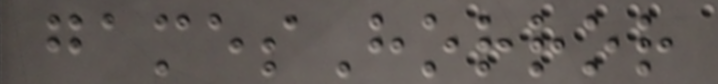gamesHorror
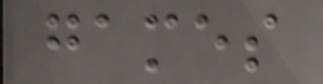games
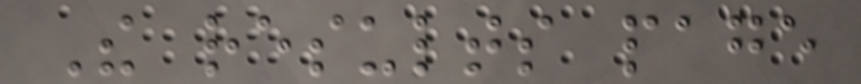The results page
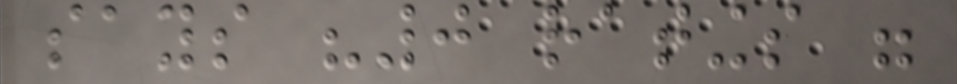says "0 ratings were
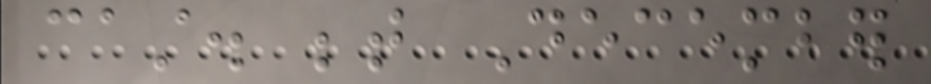cast. between December
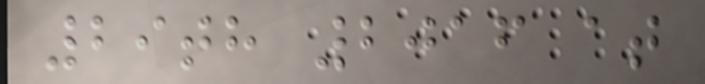29th 2016 at
